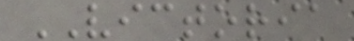VICTORIA
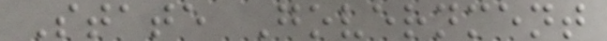State Government
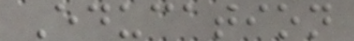Education
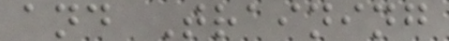and Training
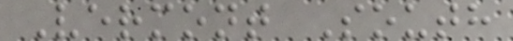Vermont South
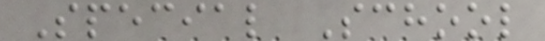Special School
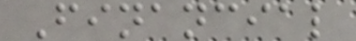Financial
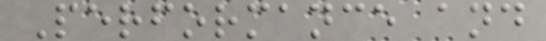Performance and
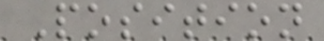Position
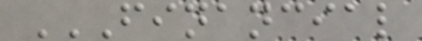FINANCIAL
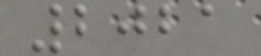2021
